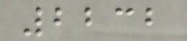2232
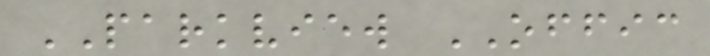PARKVIEW OFFIC
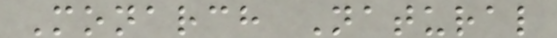Monarch Natural
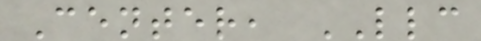Center, LLC
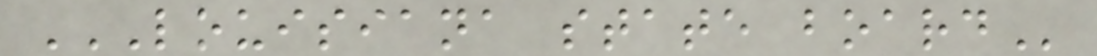LOUISIANA STATE BOARD
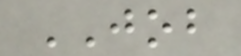JOB
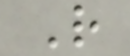R
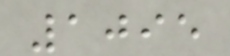1095
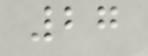27
